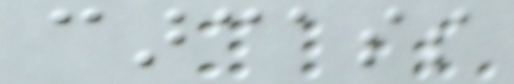carcass
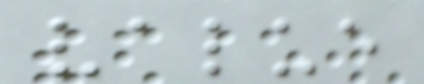value
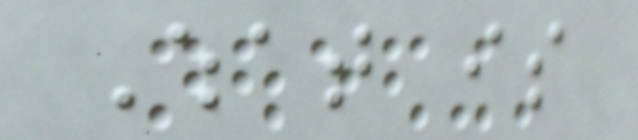What is
